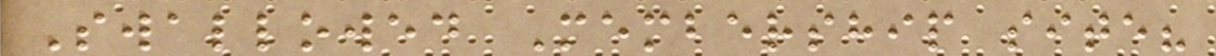Swallowed Membership site?
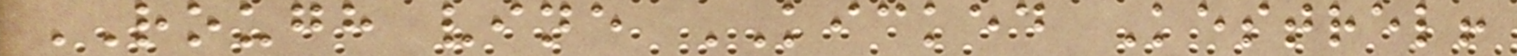ROUGH vine KICKED Kestrel!
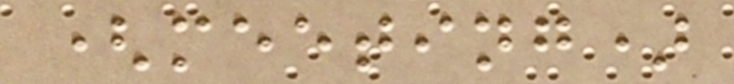(meeting)
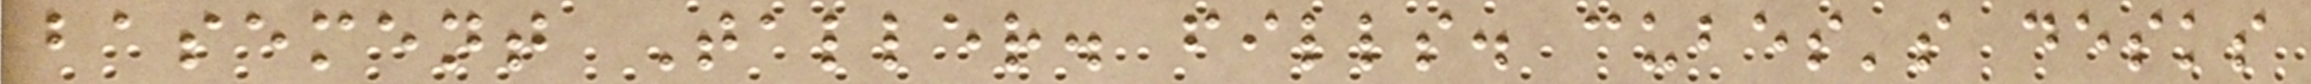basement Taller. fills. cubes's desks
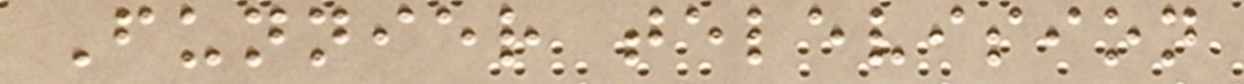Funnier television
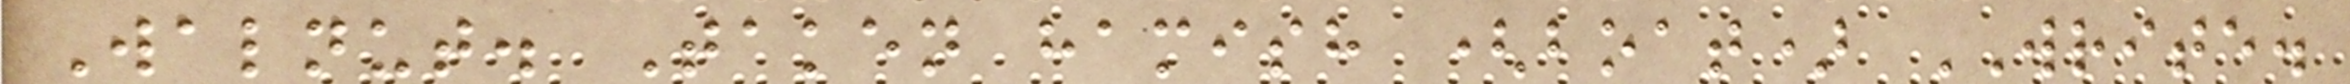Walnut. Taken hamish (boat) WRITE.
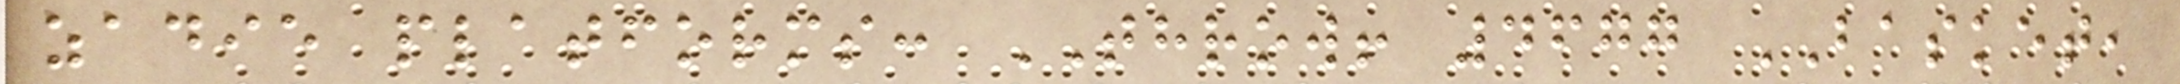zadie platforms: THROW! 4677 BASKET,
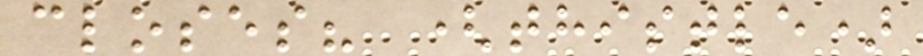closes? (thistle)
